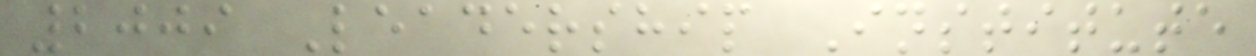2009 Leadership Institute
